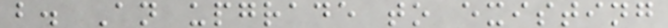b. An upgrade to existing
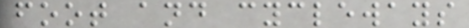foot and cycleways
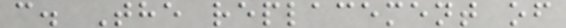c. The replacement of
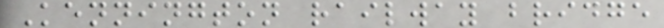Kennington railway bridge
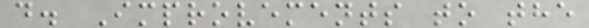d. Improvements to the
